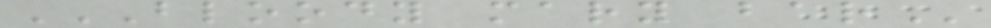BLOODY MARY BAR
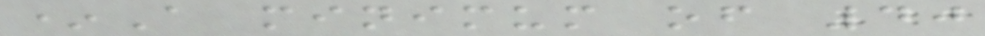*A minimum of 40
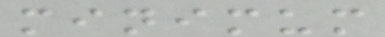minimum
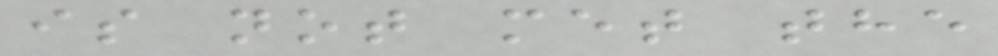is not met the
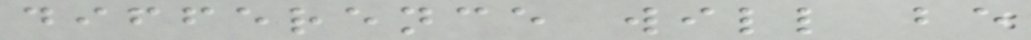difference will be
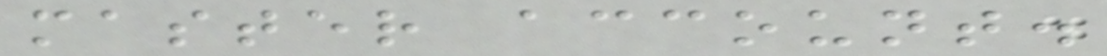master account.
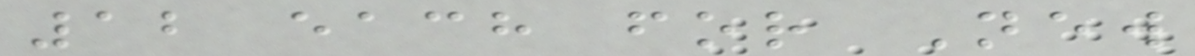12 each for New
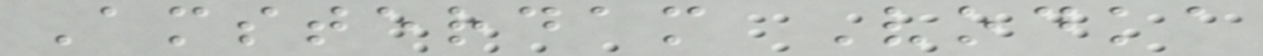Amsterdam Vodka
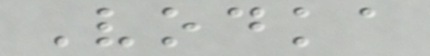Vodka
